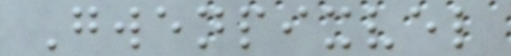Gwenpixvel
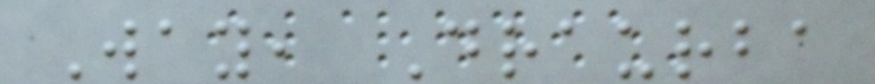Way, Draurba
